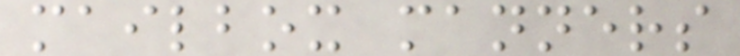mailbox manners
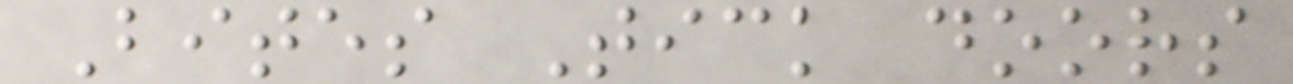Bites Tick doors
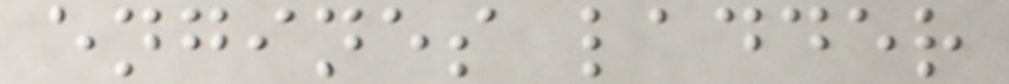engines ladder
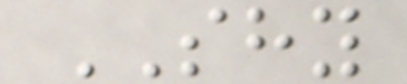SHY
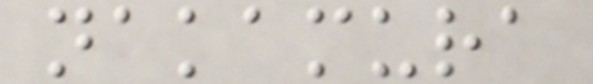nakamura
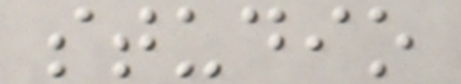studio
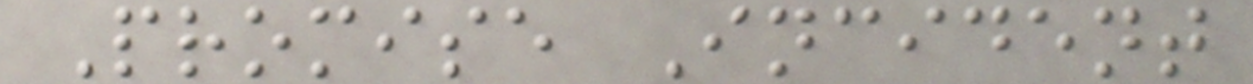Promise Incident
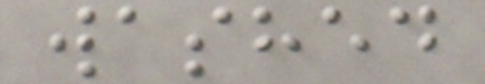washed
